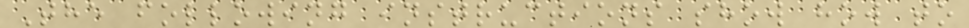The following instructions show how to
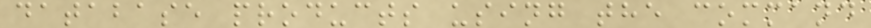database products using the command
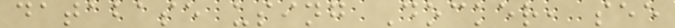database using Docker, see
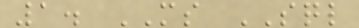1. MS SQL
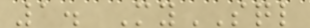1. MySQL
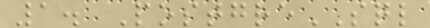1. PostgreSQL
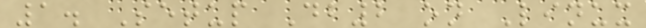1. Setup Db2 on Linux
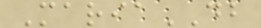MariaDB
